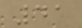41
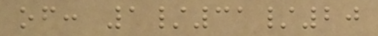of: 1/31/20
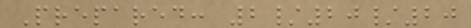Prepared: 2/20/20
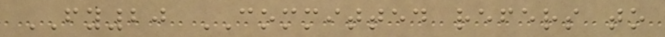FY20 COMMITTED refers to
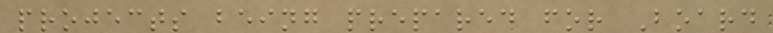projects being prepared for Board
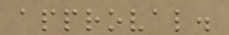approval.
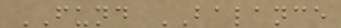FUND BALANCE
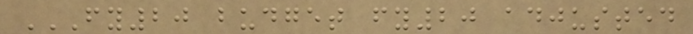FY20 BUDGET FY20 ADJUSTED
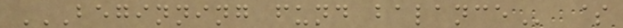BEGINNING FUND BALANCE $
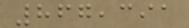867,391
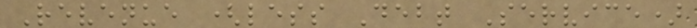Revenue (less Debt Service)
